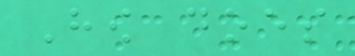How does
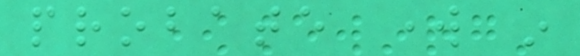probate work in
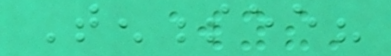Tennessee?
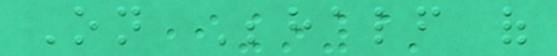On Behalf of
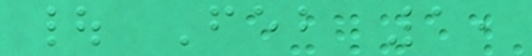| Feb 1,
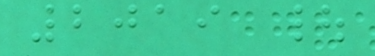2019 |
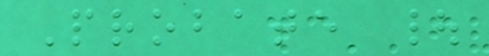Probate |
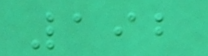192
